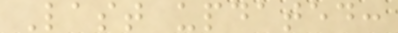Last updated:
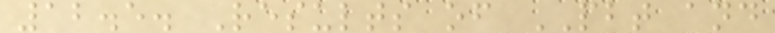12.5. Results of PBT and
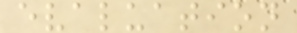evaluation
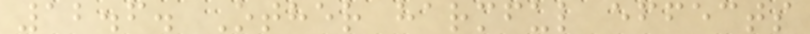12.6. Other harmful effects
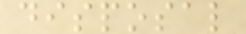disposal
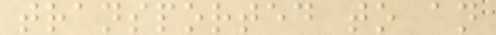transported to an
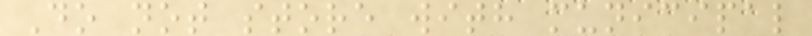Do not store with municipal
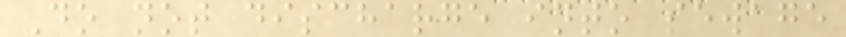Do not discharge into sewage
